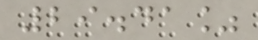29.41%
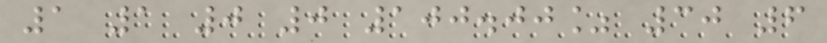1 1 0 0 100.00% 30 6
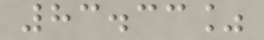83.33%
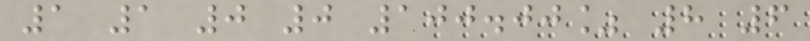1 1 0 0 100.00% 8 6
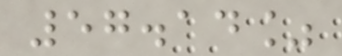57.14%
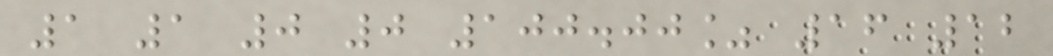1 1 0 0 100.00% 16 12
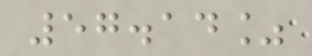57.14%
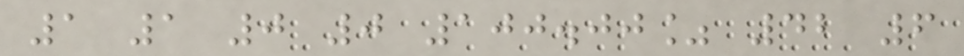1 1 0 0 100.00% 42 6
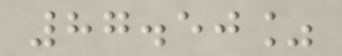87.50%
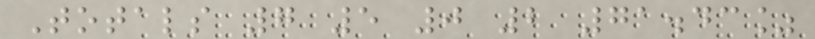Totals 7 5 0 2 71.43%
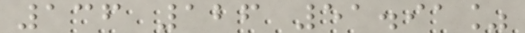136 126 51.91%
